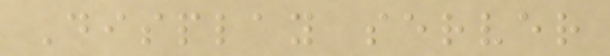Display server
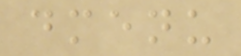dmenu
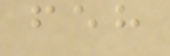feh
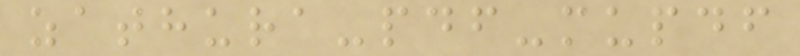zathura-pdf-mupdf
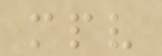mpv
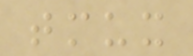tmux
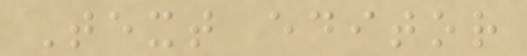Text editor
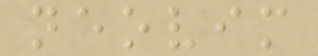neovim
